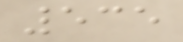535
